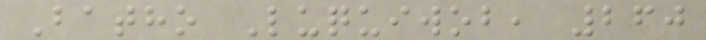Batho Luquiwob, 260
